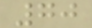70
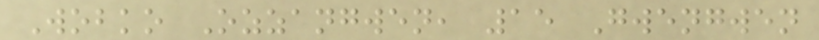Wobko Ozzangwen, 15 Gwengwen
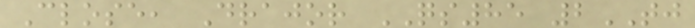Close, Drajor QS85 2TJ
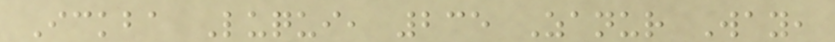Ickba Luqui, 235 Zanur Way,
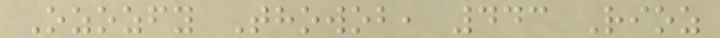Ozozfy Thowob, 443 Rioz
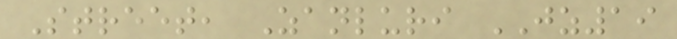Street, Zanluri JZ19
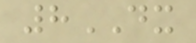8DX
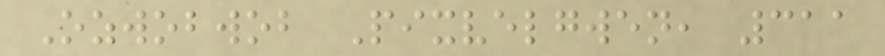Ozwobwob Pixvelgwen, 311
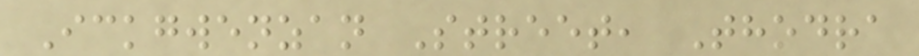Ickgwenzan Street, Thodra
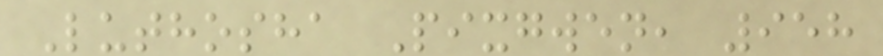Luthosha Pixgwen, 958
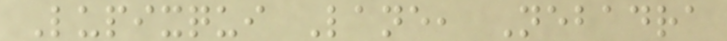Lupixqui Lane, Nebadra
